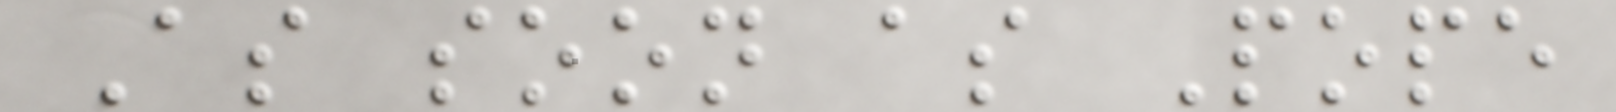As soon as Pope
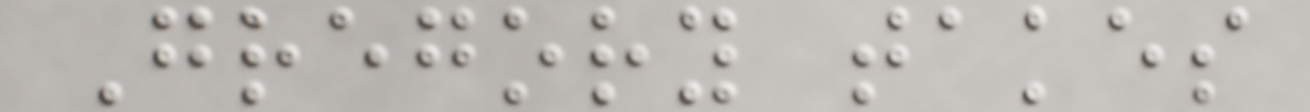Gregory takes
